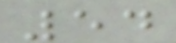54
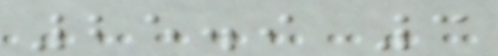25.9 3
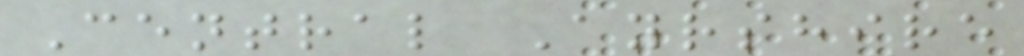Central Ayrshire
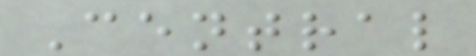Central
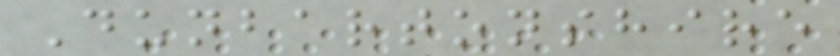Dunbartonshire
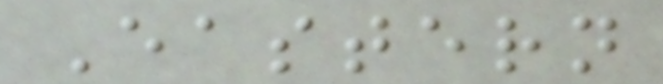Eastern
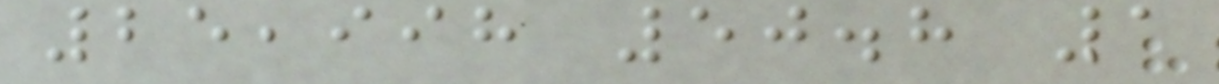25,998 50.8 1
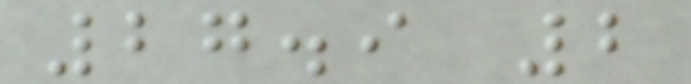27.9 2
